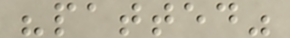"patted"
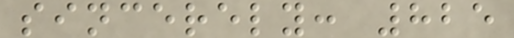sincerely: 825
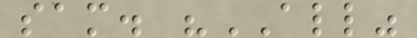sam. "ALL"
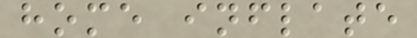home inflate
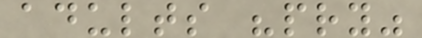adults "pry"
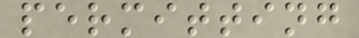permitting
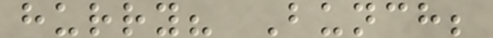hurry? Bunch;
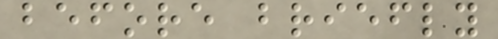before briefly
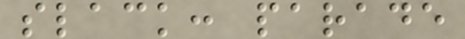slack: parade
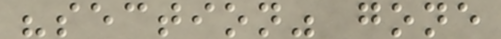"section" gone
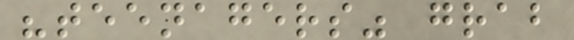"teenagers" grab
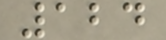124
